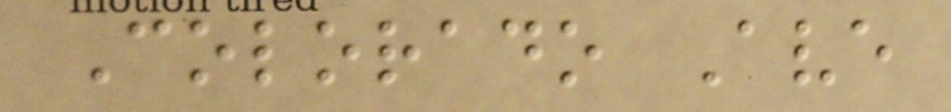Colorado Ave
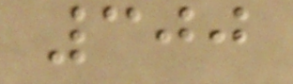300
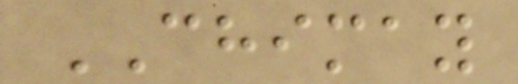CHIMAY
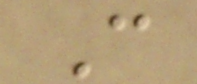C
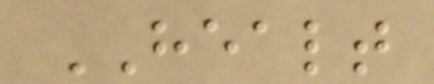HEALT
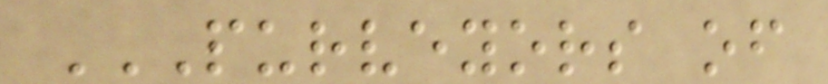PURVEYORS OF
